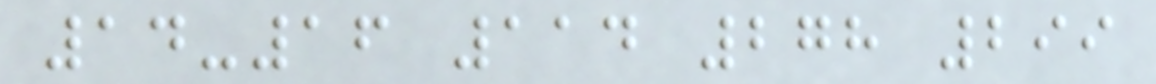14-16 114 278 299
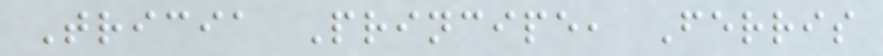Tricia Principe, Ferris
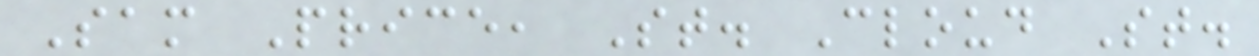Sam Price, St. Cloud St.
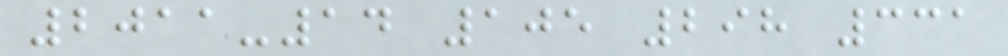2011-14 105 298 331
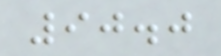90.0
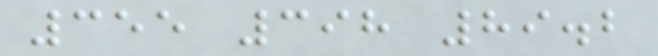355 398 89.2
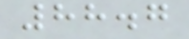88.7
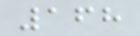168
